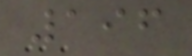196
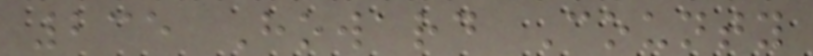235 Howard County
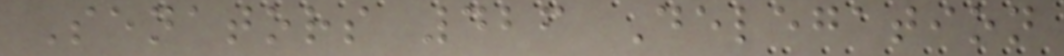Senators 426 Delegation
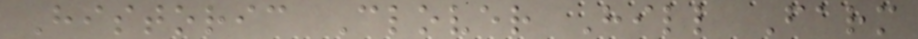Historic Clover Hill Farm
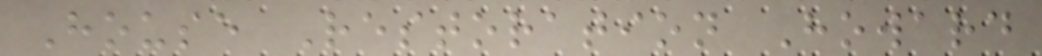House Restoration Howard
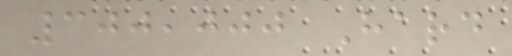300,000 Hard
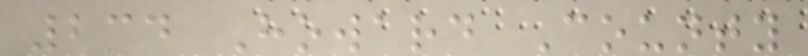234 Howard County
